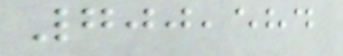700,584
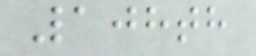108th
